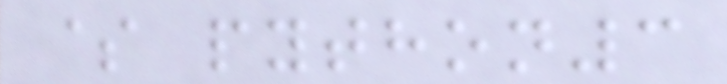$ python3
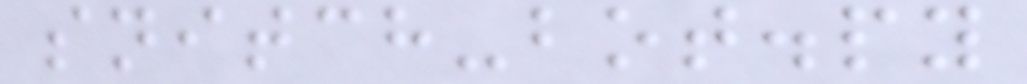snitch-bot.py
